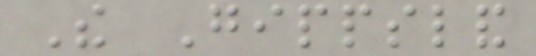The Gippsland
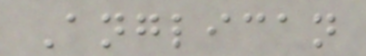Anglican
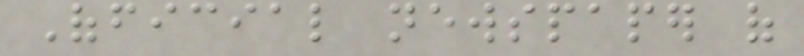Official newspaper of
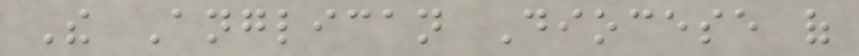The Anglican Diocese of
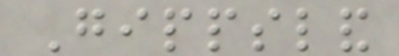Gippsland
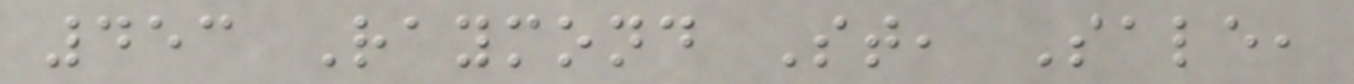453 Raymond St, Sale,
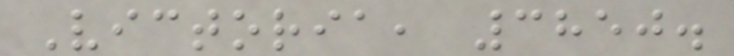Victoria, 3850.
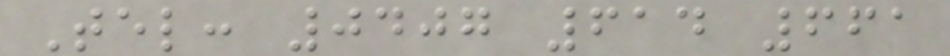Tel: 0407 614 661
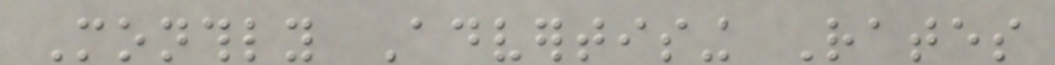Monthly Advertising Rates
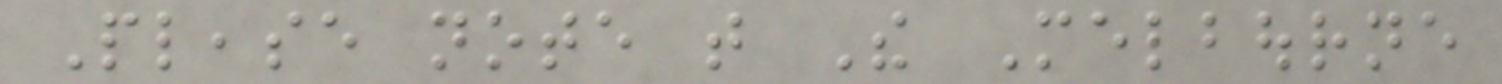Please note that The Melbourne
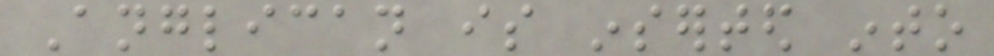Anglican is inserted into
